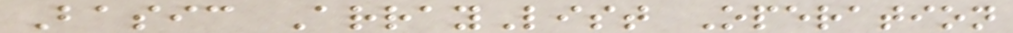Basic ArrayList Operation
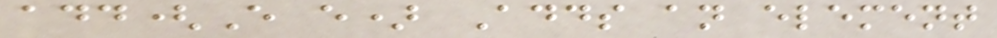add(E e) Adds an element
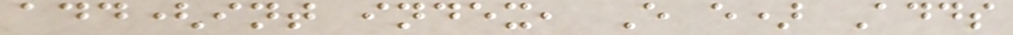add(int index, E e) Adds
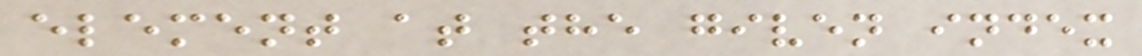element at the given index
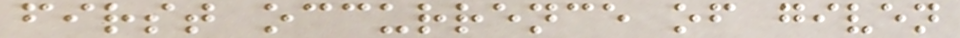first occurrence of given
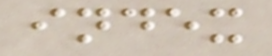index
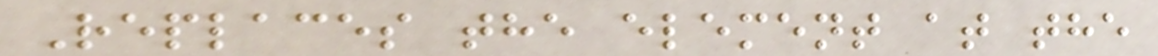Replaces the element at the
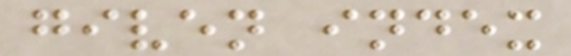given index
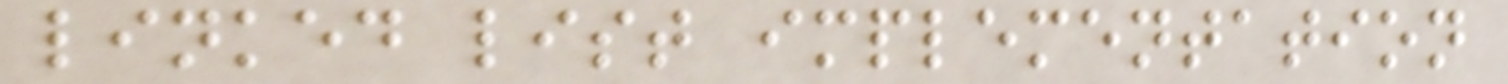linked list implementation
